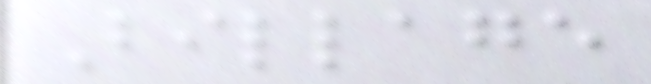Billage
